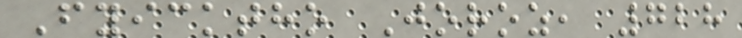Fyicktho Joroz, 728
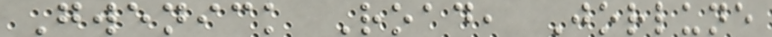Gwenick Road, Jorlune
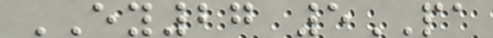EY27 5PA
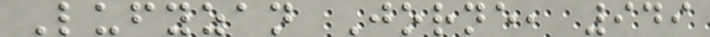Lufyzan Jorne, 949
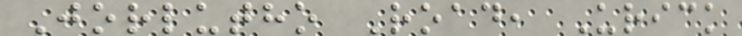Jorlutho Road, Urick
